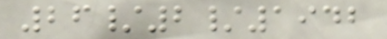26/2/1942
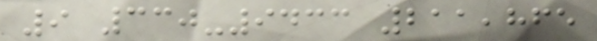9 330-9433 211,865
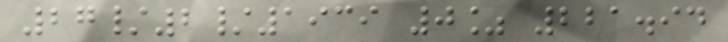27/2/1939 0% 221.94
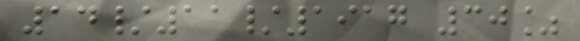14/11/1917 30%
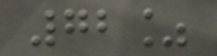72%
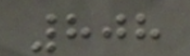808
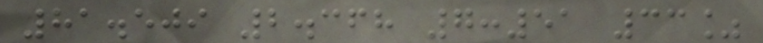81.509 2.368 7:51 33%
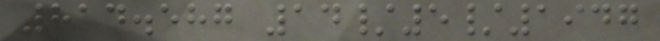814.587 14/5/1947
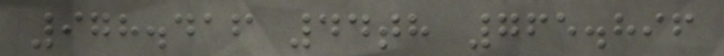978.416 44th 765.896
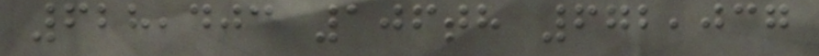628,403 106th 672,037
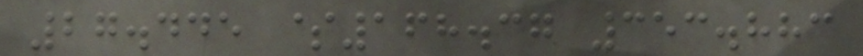27.445 $168.37 353.883
